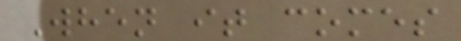When it comes
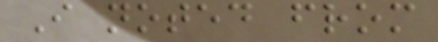I noted from
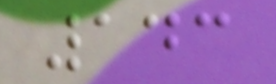143
